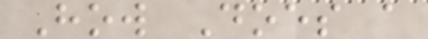How Does a
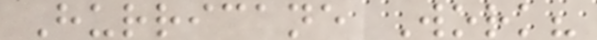Hurricane Work?
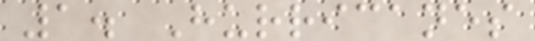1. Hurricanes
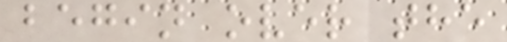begin over the
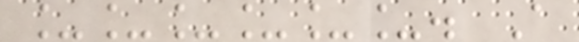______. A
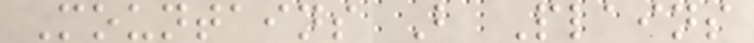Mountains B Plains
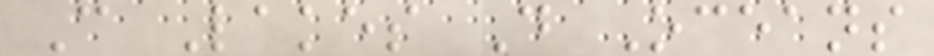C Lakes D Oceans
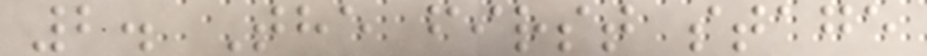2. The first stage
